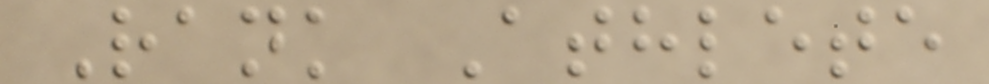Rank Athlete
